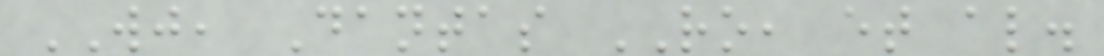WJ, Dantas RO, et al.
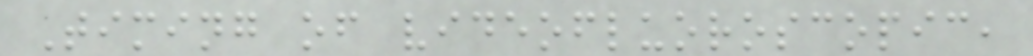Timing of videofluoroscopic,
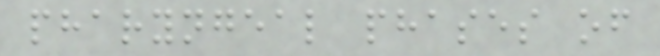pharyngeal phases of
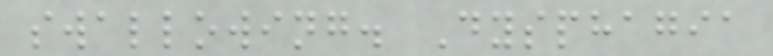swallowing. Dysphagia
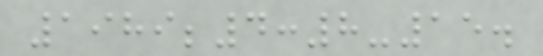1989;4:8-15.
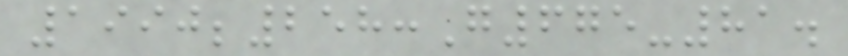1990;258:G675-81.
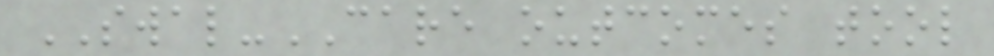SWAL-CARE outcomes tool
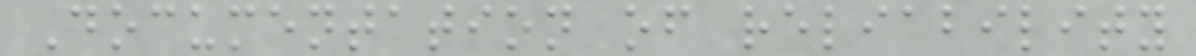Documentation of reliability
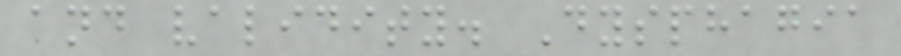and validity. Dysphagia
